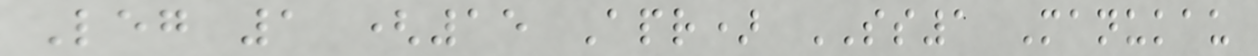Leg 1 (15 Apr) SS1 Manukau
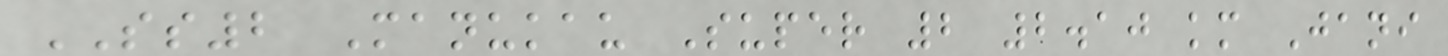SS2 Manukau Super 2 2.10 km Jani
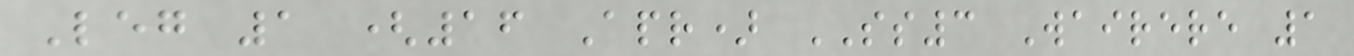Leg 1 (16 Apr) SS3 Wairere 1
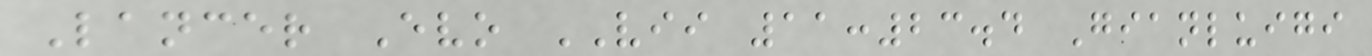Lancer Evo VII 11:23.4 Gianluigi
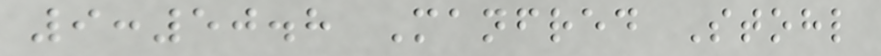9:50.8 Manfred Stohl
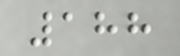188
